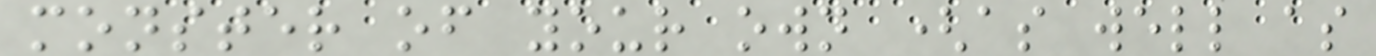monster of your own (as well as
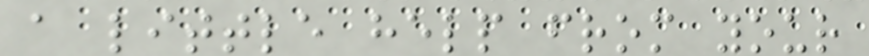a little help from your
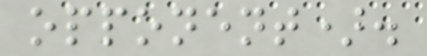opponent).
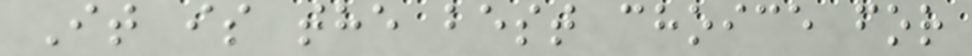It is the best choice for
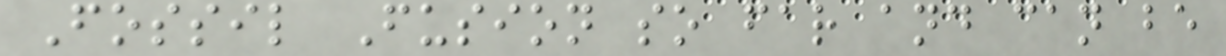Fossil Fusion so far and can be
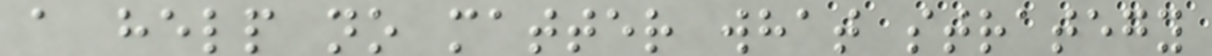a help no matter what strategy
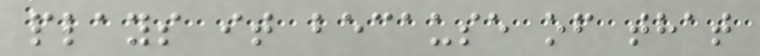plays it because of that
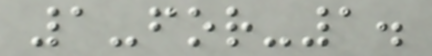1-for-1.
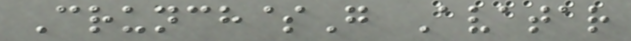Crunch$G Avatar
